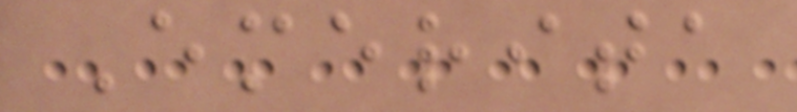Emerita
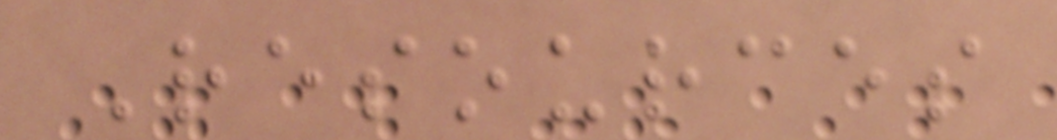Resources
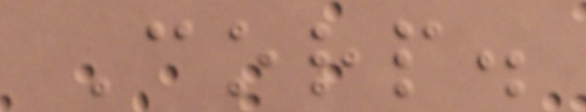Corp.
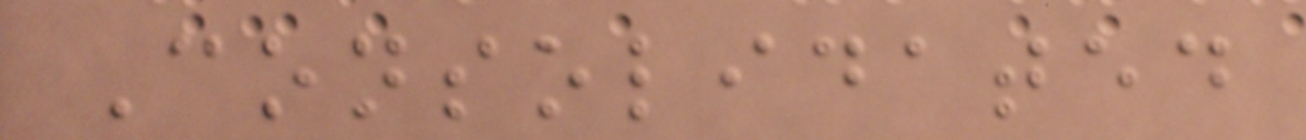Consolidated
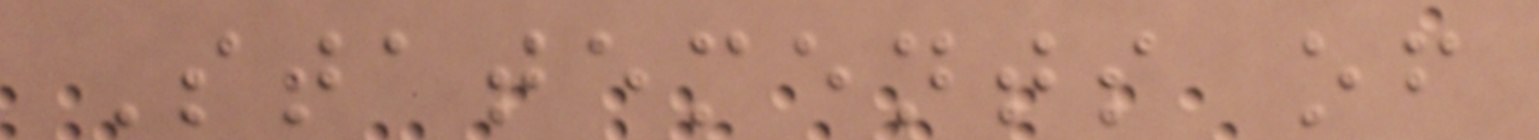Statements of
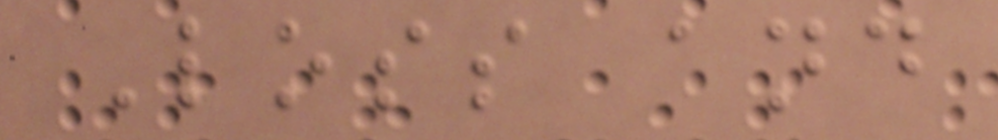Loss and
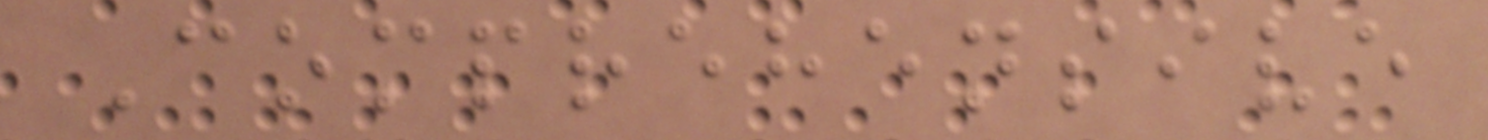Comprehensive
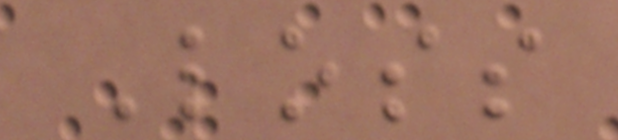Loss
